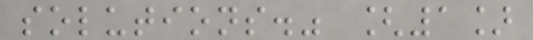solutions." [1]
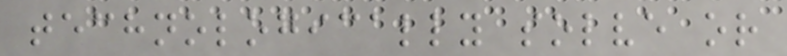technologically solve or
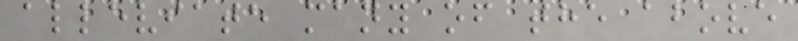alleviate many of the above
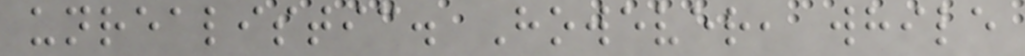unrealistic. However, while
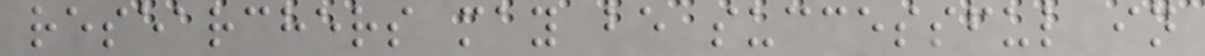researchers may be successful in
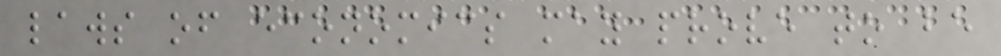laws of economics may prove to be
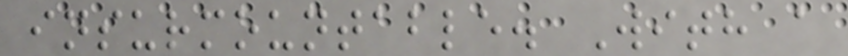insurmountable. With a
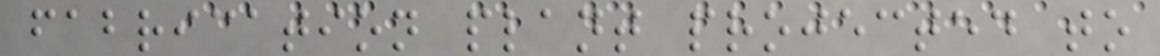fabrication plant projected to
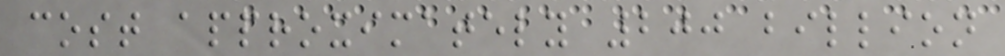cost approximately 200 billion
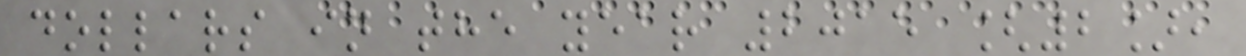dollars in the year 2015 [2],
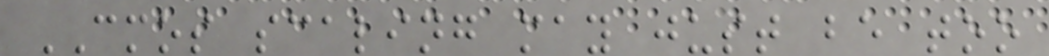CMOS scaling may just be too
